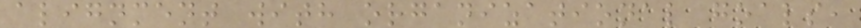alignment with organizational goals,
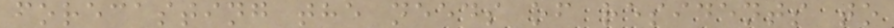forecasting the needs of residents to
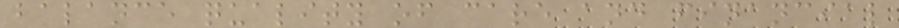balance quality of care and financial
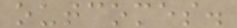outcomes.
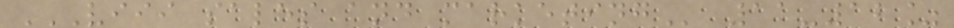VIII SALES AND MARKETING 11-12%
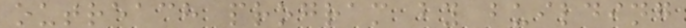outreach program by building
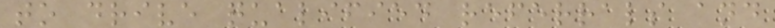to drive qualified referrals and
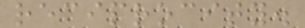reciprocity.
